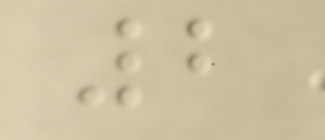2
